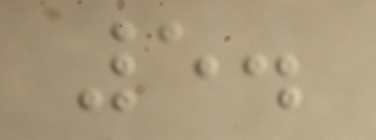5.
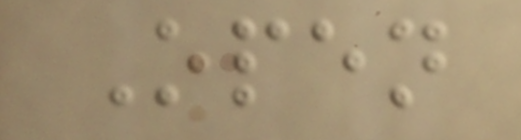Open
